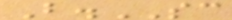B.SC
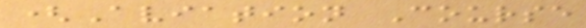(Aviation Course
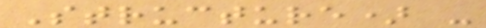Structure) -
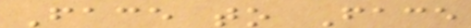Face to Face
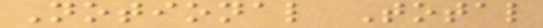Notional Total
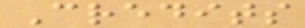Credits
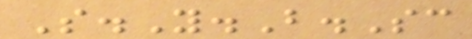S.Y.B.Sc
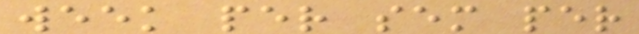week per sem per
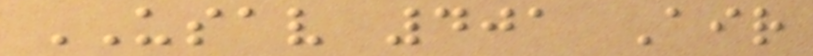USAV 401 Air
